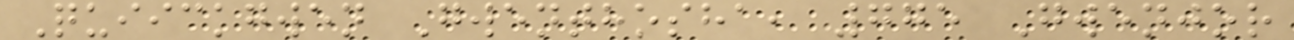Quiickgwen Gwenthosha, 775 Gwenjor
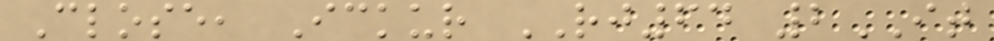Close, Ickur RJ64 2IT
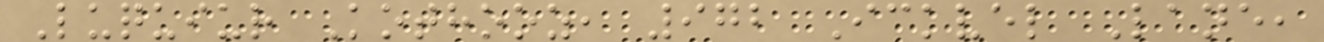Luquiur Kothooz, 972 Ickvel Lane,
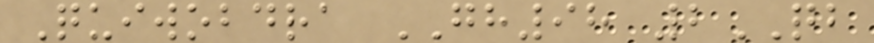Quiwobdra GH98 2QB
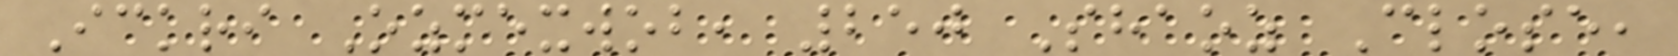Ickri Ozmexwob, 250 Shaoz Close,
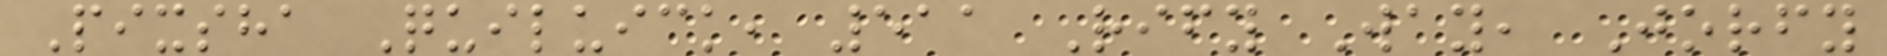Pixsha Quiluick, 511 Rify Way, Jorfy
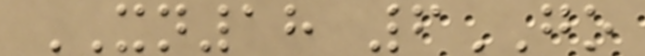XN18 6GO
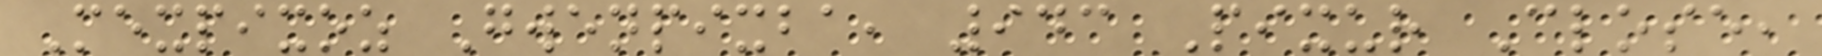Mexpixoz Gwenpixba, 943 Pixur Close,
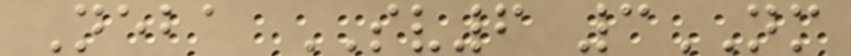Neba SV6 3NM
